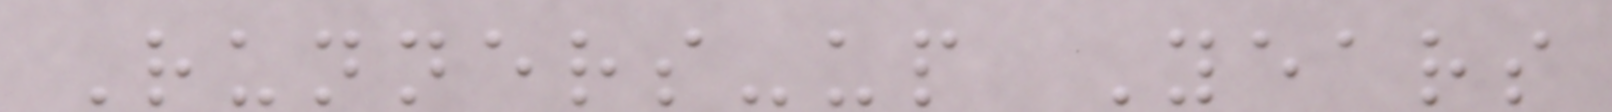Runners-up Years
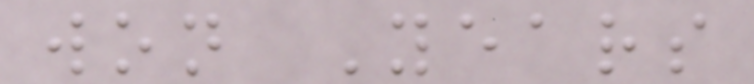won Years
